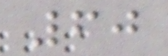60
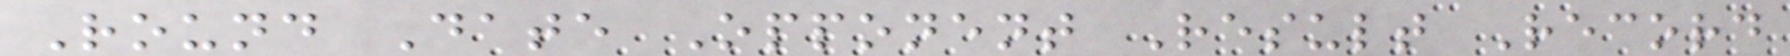Round Date Opponent Result Record
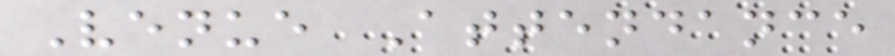Venue Attendance
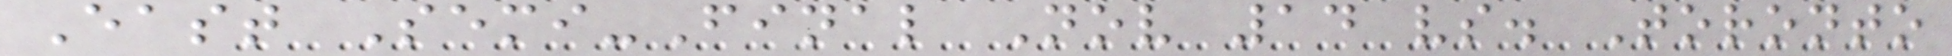East Semi-Final Nov 14 vs. Toronto
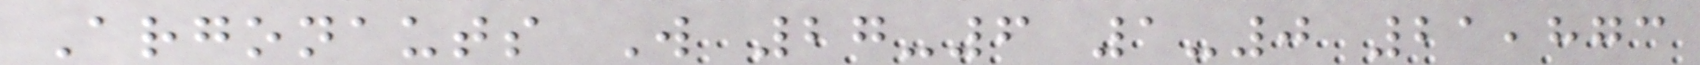Argonauts W 27-6 1-0 21,873
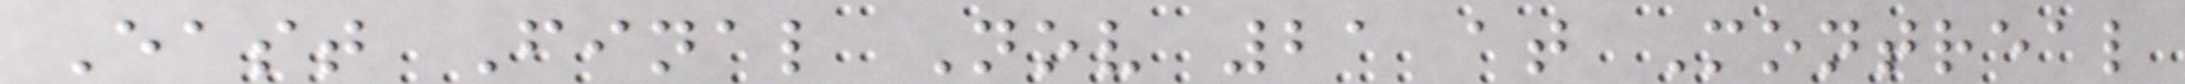East Final Nov 21 at Montreal
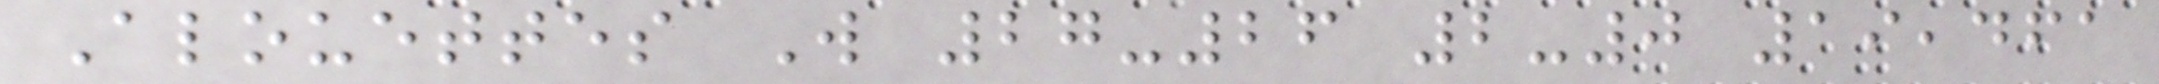Alouettes W 27-26 2-0 19,461
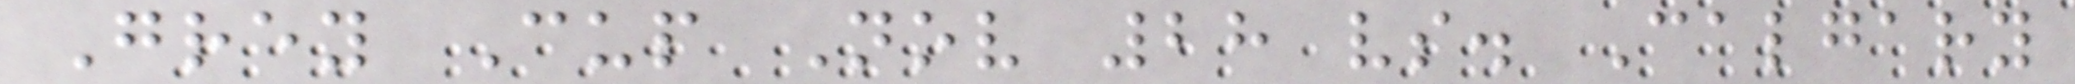Grey Cup Nov 28 vs. Calgary
